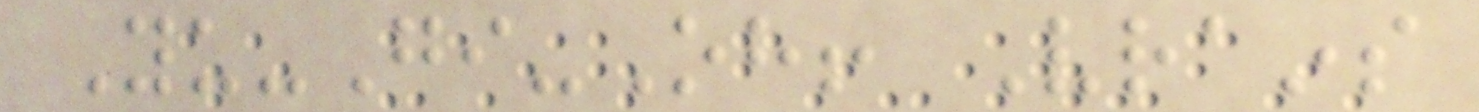Yu-Gi-Oh! Vrains
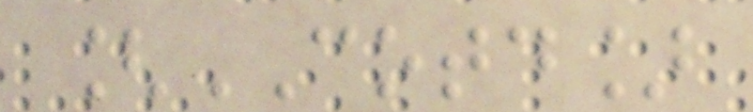[COTD]
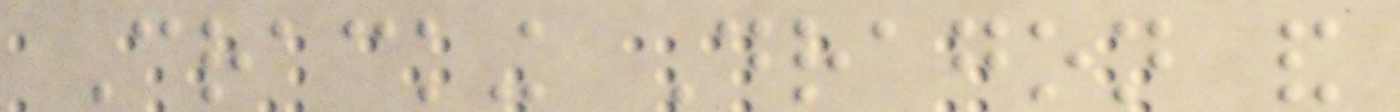Cracking Dragon and
